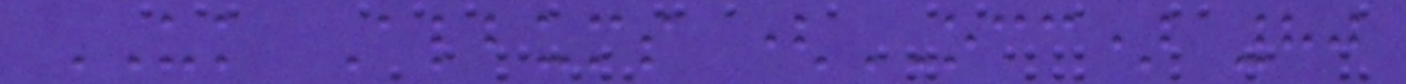UK Albums (OCC) 80
